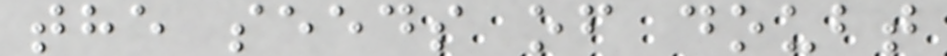the seeds of doubt
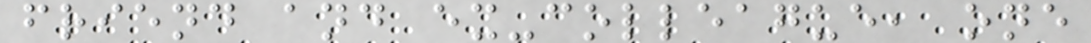friend and ex-colleague, one
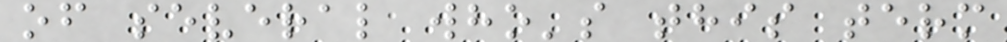of several who's this term
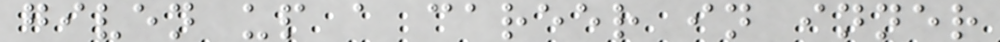given up a career in inner
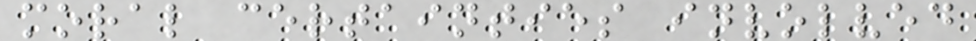moral certainties involved
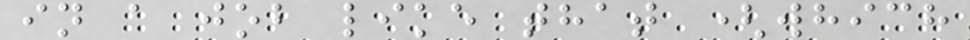in a job like that (which
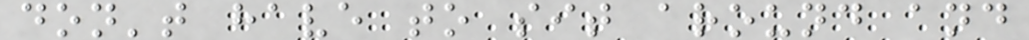don't have to sit around and
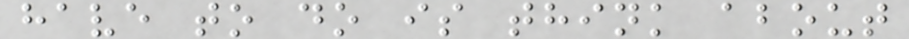have to do is think about
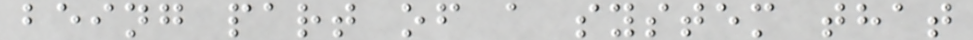being part of a system that
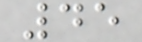45
